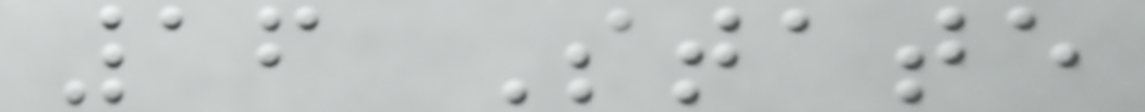16 State
